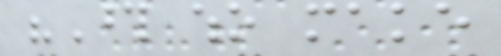"Those who make
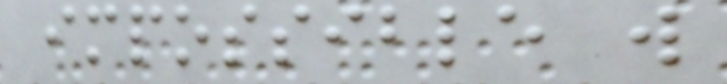impossible will
